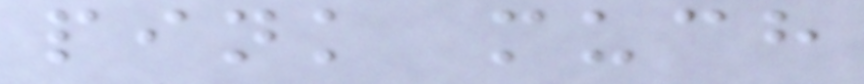pink much
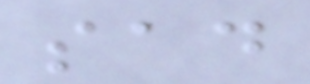sad
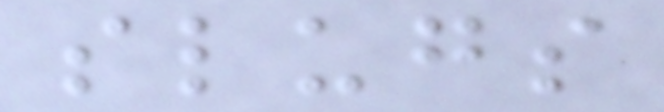slugs
